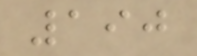190
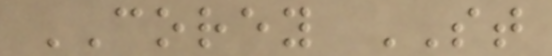COREY ST
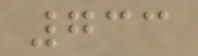733
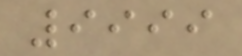9999
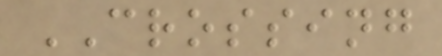CROSSING
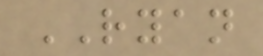RYAN
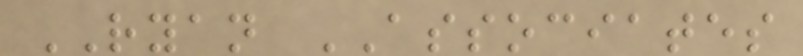RYAN ASSOCIATES
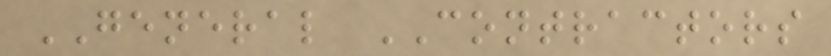GENERAL CONTRACTORS
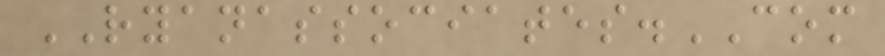RYANASSOCIATES.COM
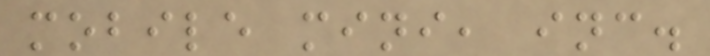mobile mini, inc.
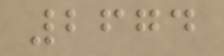2674
